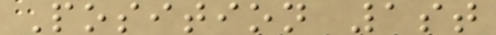Position 1st
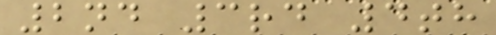2nd 3rd 4th
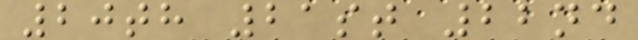20th 21st 22nd
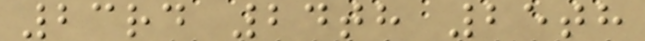23rd 24th 25th
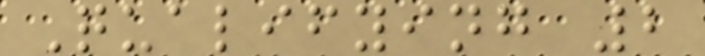Qualifying 2
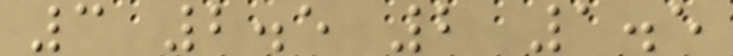3 2.5 2 1.5
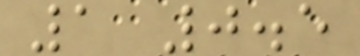1 0.5
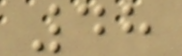48
